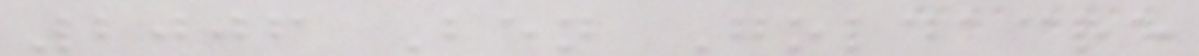2006 Ben Goldacre
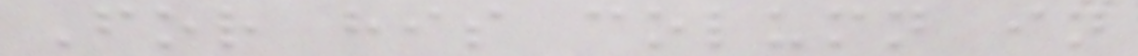For his column in
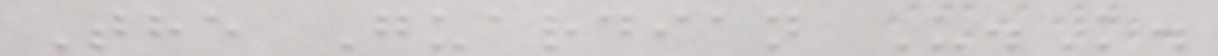The Guardian U.K.
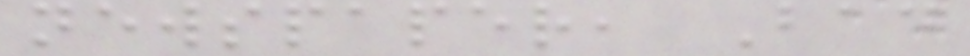newspaper, Bad
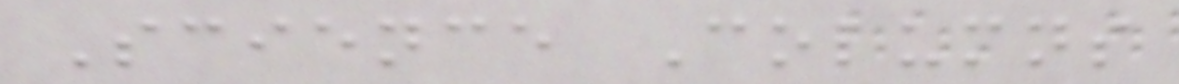Science Columns
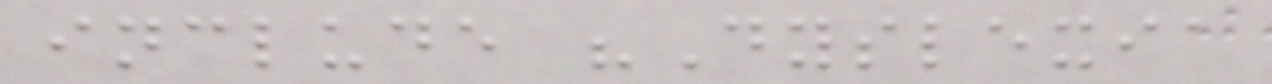include "Dyslexia
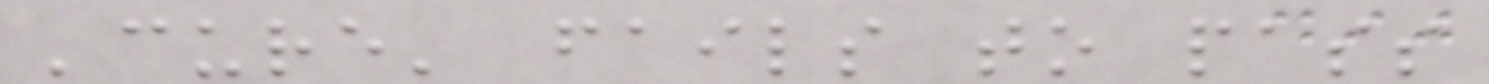'cure' fails to pass
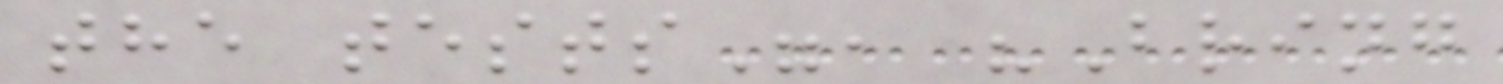the tests", "Bring
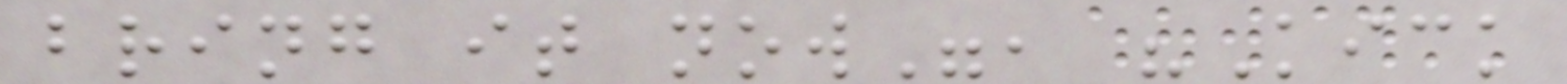bring it now", "Kick
